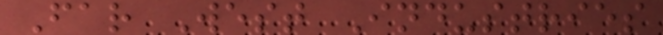Far West Industries
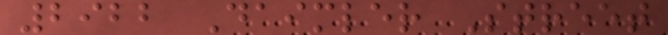2922 Daimler Street
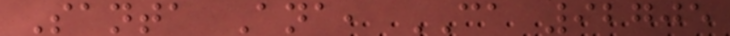Santa Ana, CA 92705
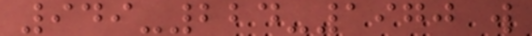949-224-1970 w
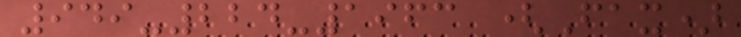949-224-1963 (Fax)
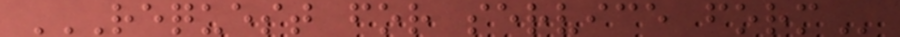REQUEST FOR SERVICE FORM
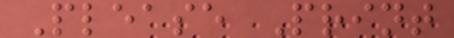Please Print
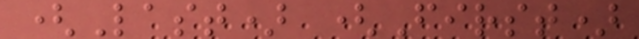(Last) (First)
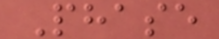Phase
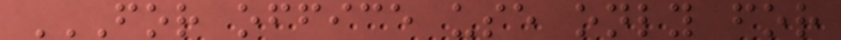FOR OFFICE USE ONLY FOR
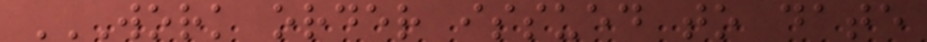WORK ORDER ISSUED TO DATE
